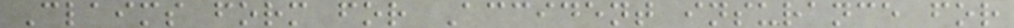Claims form for Accident insurance for
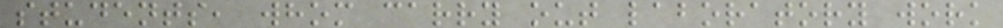students, whom carry out laboratory work
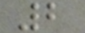2
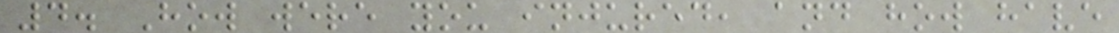4. How were you injured, and how have
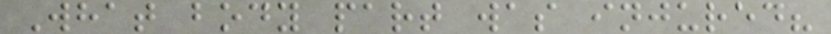What body part was injured?
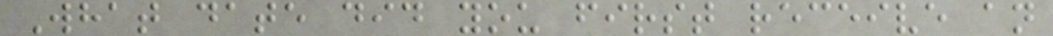What date did you first receive an
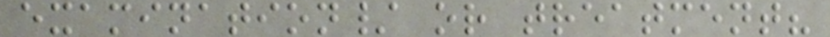examination/ or treatment?
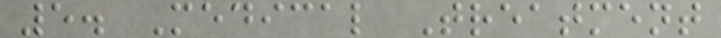5. Medical Treatment
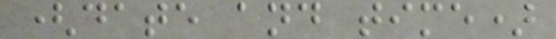(date and time)
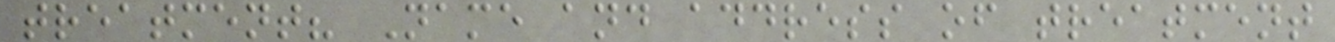treatment? Name and address of treatment
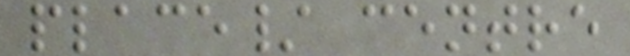place/ centre
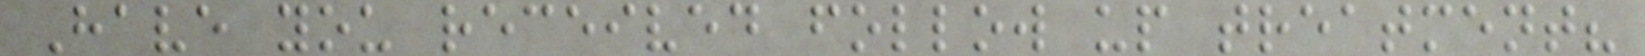Have you received follow up treatment?
